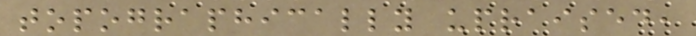topographically upraised,
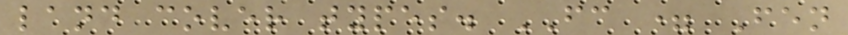land cover types. FC = Fen
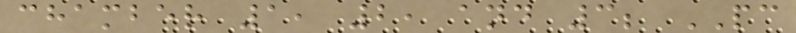chamber 1, 2, and 3; PC
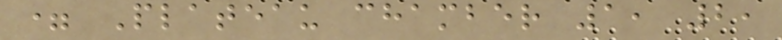= Plateau chamber 1, 2,
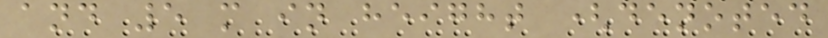and 5 m in height (denoted
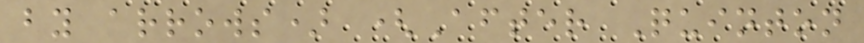by arrows) (After Quinton
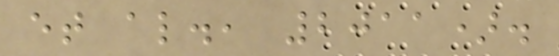et al., 2011).
